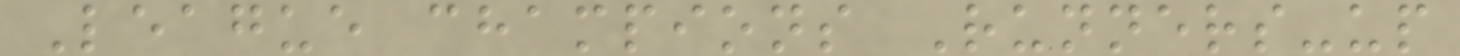League champions Runners-up
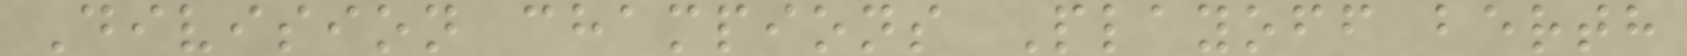Division champions Playoff berth
